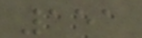151
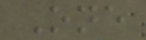One
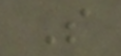S
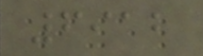6912
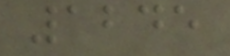1245
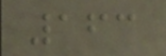163
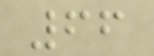66
